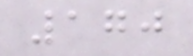170
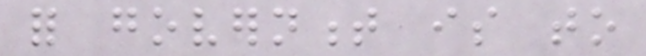for government is to
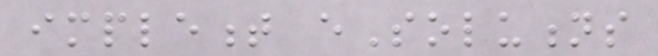implement eSolutions
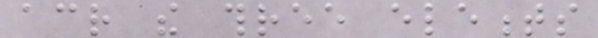across the three elements
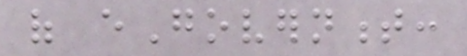of eGovernment:
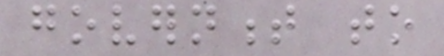government to
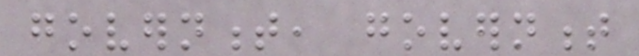government, government
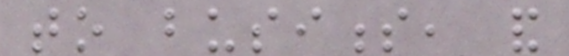to business, and
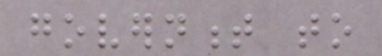government to
